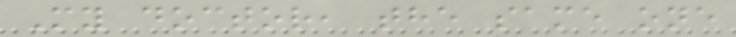My doctor, the same one
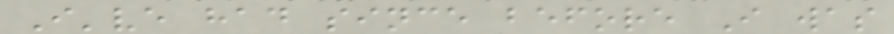I've had since before I was
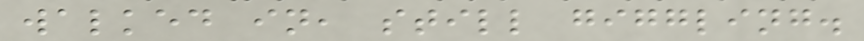walked in, still giggling.
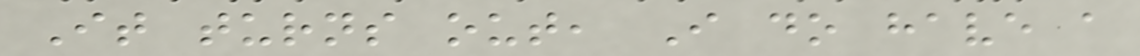It turns out, I do have a
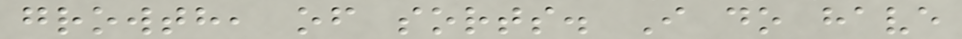growth, of sorts. I do have
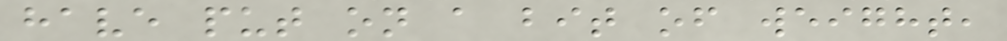have put on a bit of weight,
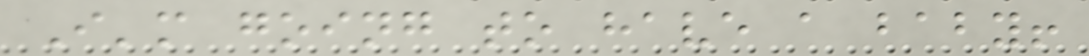I'm going to have a baby!
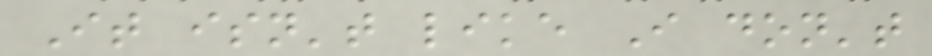It isn't like I don't
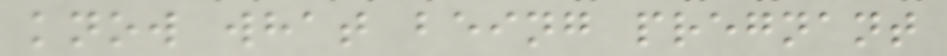know what being pregnant
